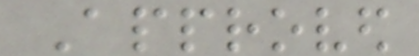Approved
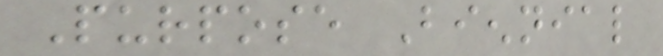Purpose Biennial
